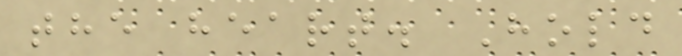the heart. Hold
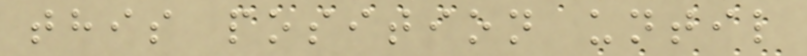this position until
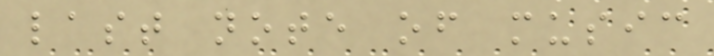last note of music
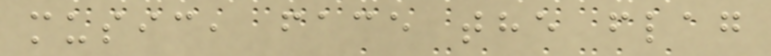music, face the flag
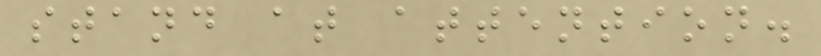stand at attention.
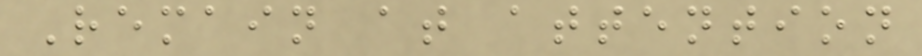Remain at attention
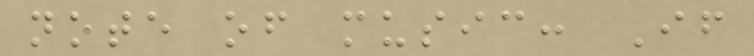note of music: If
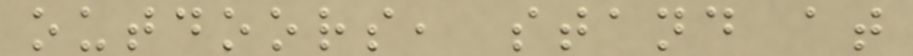outdoors, stand at
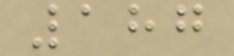187
